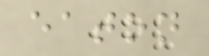eaton
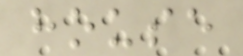house
